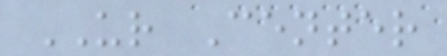UR Center
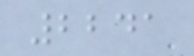2241
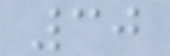30
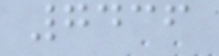7436
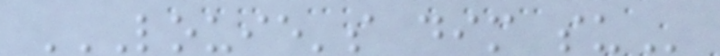LOUIE'S DIM SU
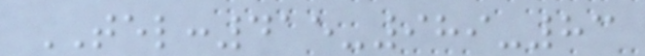TEL:415-989-83
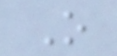O
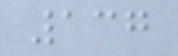137
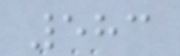583
